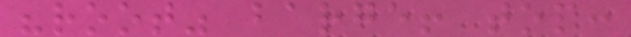"root" barge! top:
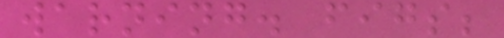warning. figs;
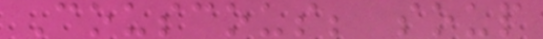Couscous; soup
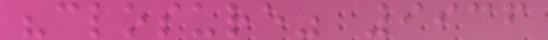"closure" 9936
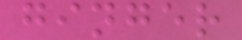ginger
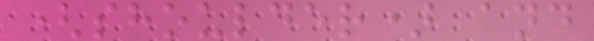(shoulder) and
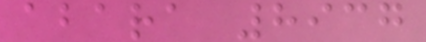abara 8937
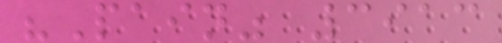"Pain" 3913
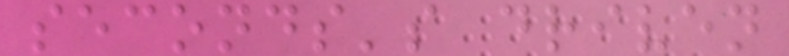seconds's driven
